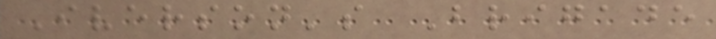Iverson's Brigade
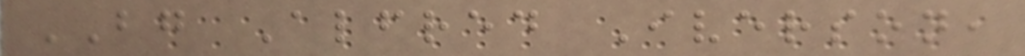BG Alfred Iverson,
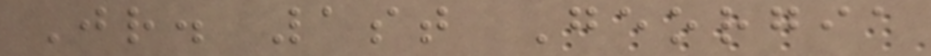Jr. 1st Georgia
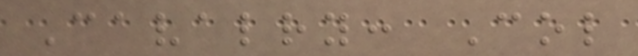Cavalry: Col
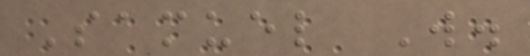Samuel W.
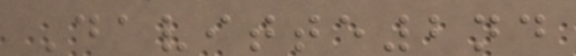Davitte2nd
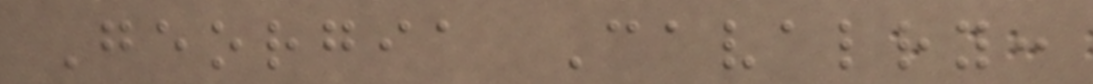Georgia Cavalry:
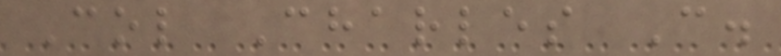Col Charles C.
